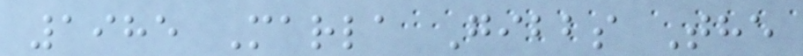1985 Marla Gibbs The
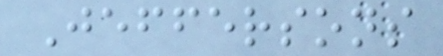Jeffersons
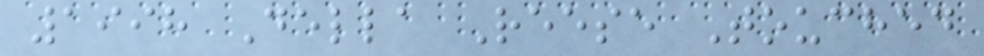1998 Della Reese Touched
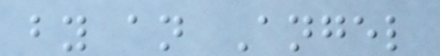by an Angel
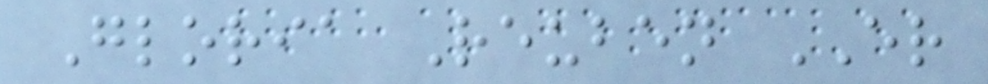Gloria Reuben ER
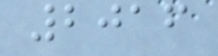2016
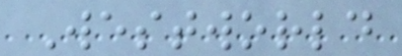Westworld
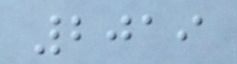2019
